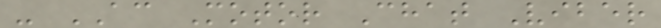- AC Motor Chat Viber
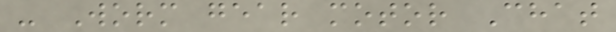- Worm gear motor Chat
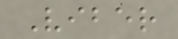Viber
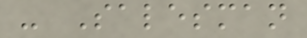- Salesman
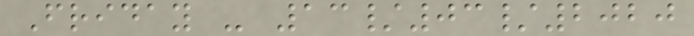Friday - 13/03/2020
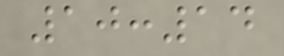10:14
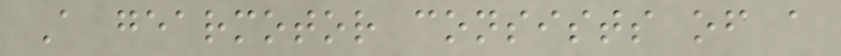A gearmotor consists of a
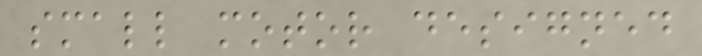small motor designed
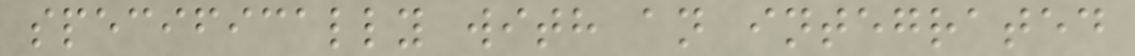specifically with an integrated
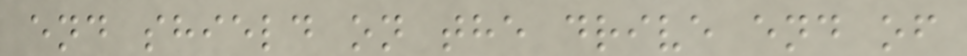end shield on the drive end of
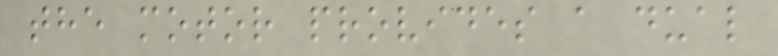the motor provides a dual
